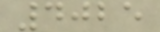4025
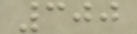300
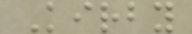Kirby
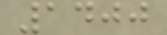1400
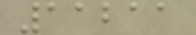11211
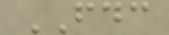FDC
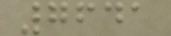7641
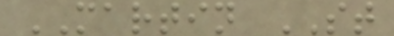MARTIN ST
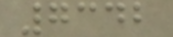7342
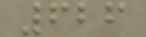626
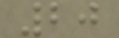20
